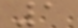1
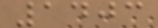1403
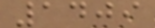1409
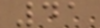41
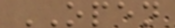OPEN
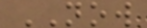NOW
